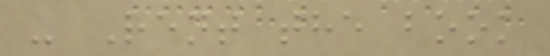- Rent the book
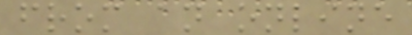from an online
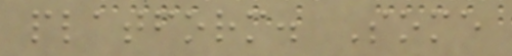platform. Some
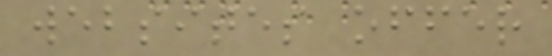websites offer
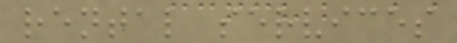rental services
